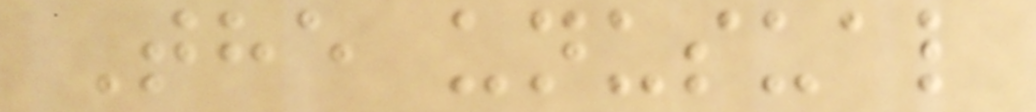The unusual
